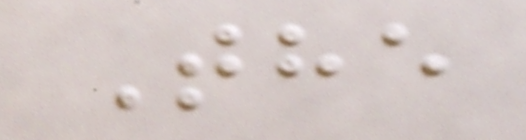The
